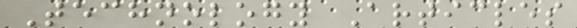Technology Articles
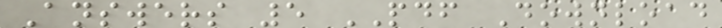Answers 5 PDF Download
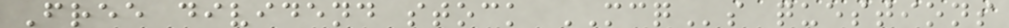Free dividend stock MCQs questions
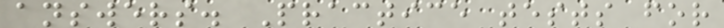answers. Practice tests for
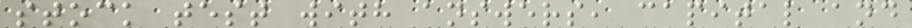stock test with answers, capital and
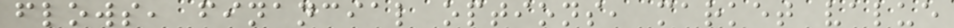flows, financial options, market value
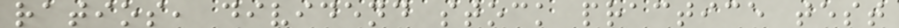ratios, dividend stock practice test
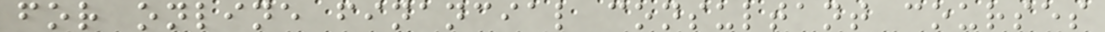for online financial consultant courses
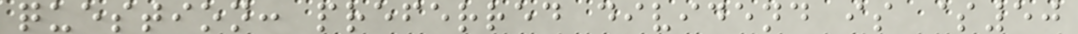question: preferred dividend is $50
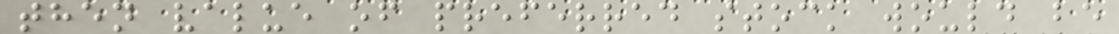then value of preferred stock would be
